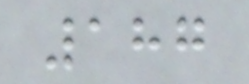187
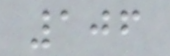106
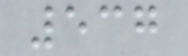537
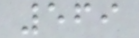569
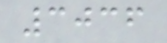3036
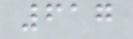617
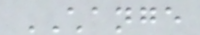CHANGE
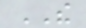THE
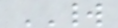WORLD
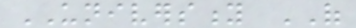UNIVERSITY OF
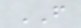FROM
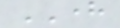HERE
